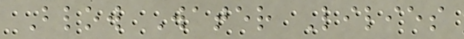Blow Water Lilies
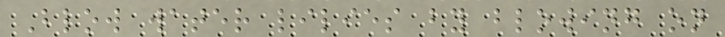Blow water lilies by blowing on
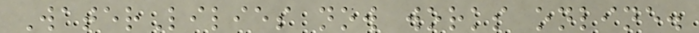WaterLilies now works online.
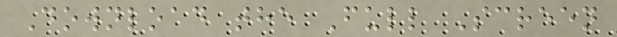Download the Full Screen
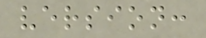version:
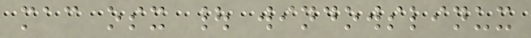mac osx | windowslinux
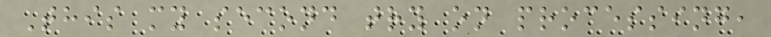This my second try on processing,
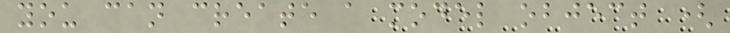you can create a model object (
